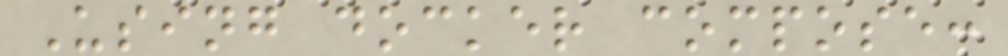Using docker compose:
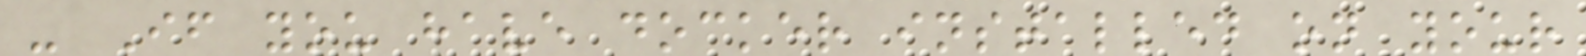- If you have docker installed on your
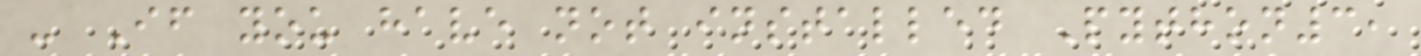- If you have not installed Python3,
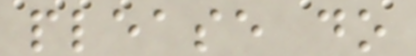please do
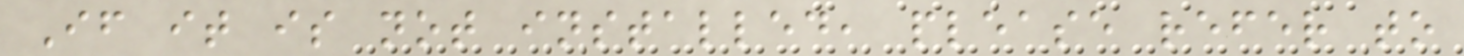If it is not installed, please refer to
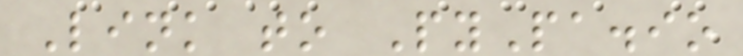Link to PyPa.io
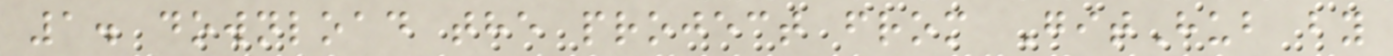1. download the project from GitHub by
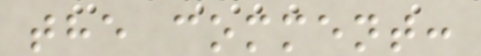the comment:
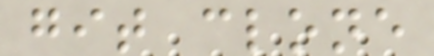git clone
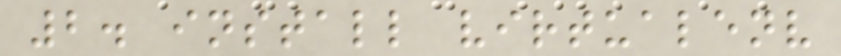2. install virtualenv
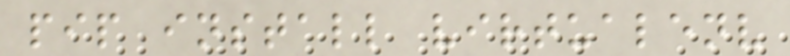pip install virtualenv
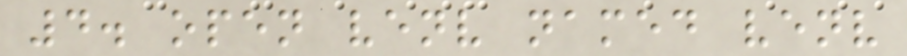4. open venv named venv
